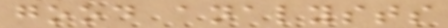good analysts
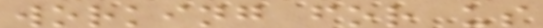working for us
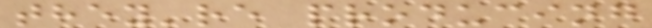they're producing
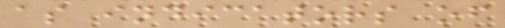as indicators of
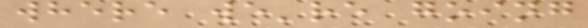where we're going
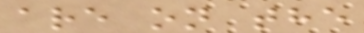are on the
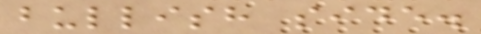bullish side.
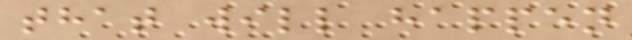that will happen
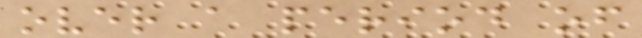over a period of
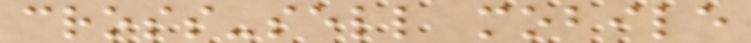cross-sell mobile
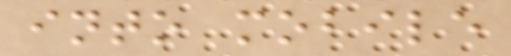into mobile
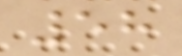58
